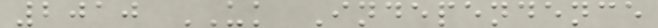2010 UK Independence
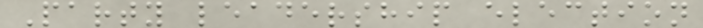Party leadership election
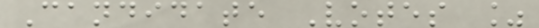Candidate Votes %
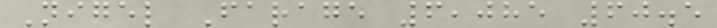Nigel Farage 6,085 60.5
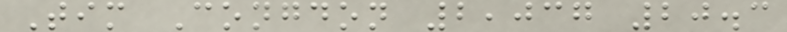Tim Congdon 2,037 20.3
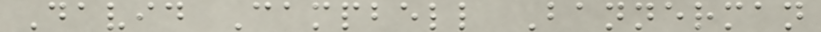David Campbell Bannerman
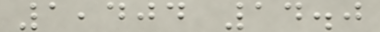1,404 14.0
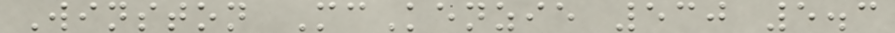Winston McKenzie 530 5.3
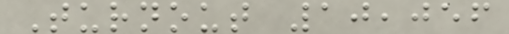Turnout 10,056
